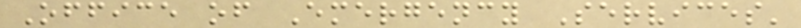Office of Emergency Services'
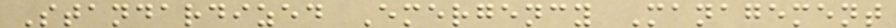Standardized Emergency Management
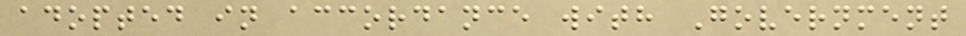adopted in accordance with Government
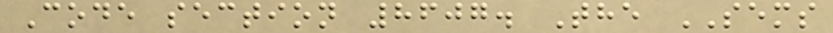Code section 8607. The SEMS
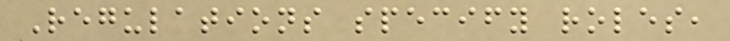Regulations specify roles,
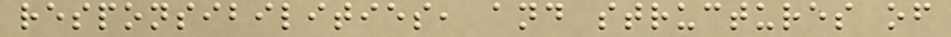responsibilities, and structures of
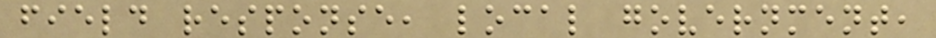field response, local government,
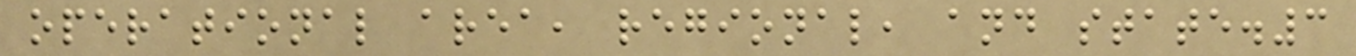operational area, regional, and state.3
